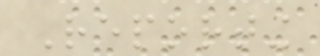Reporting
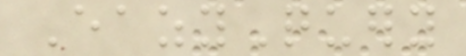EazyQuery
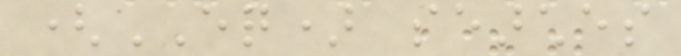(EQ) searches
